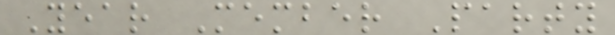Year Member Party
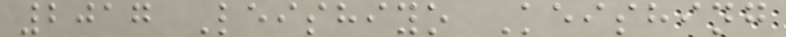2017 Leishiyo Keishing
